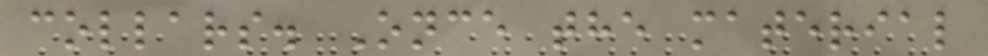collars. Once the material
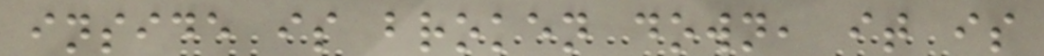inside is broken down, it is
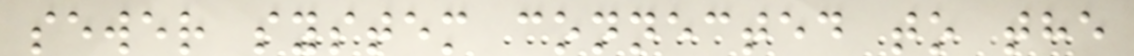sewer system connected to the
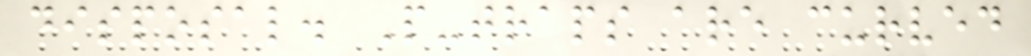disposal. P-traps are curved
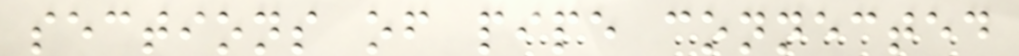sections of pipe connected
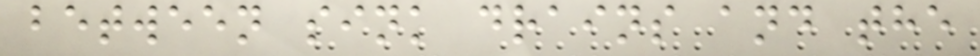between sink drains and the
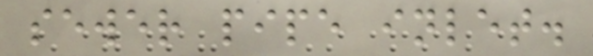sewer pipe inlet.
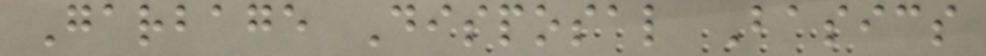Garbage Disposal Basics
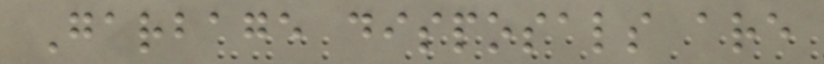Garbage disposals are
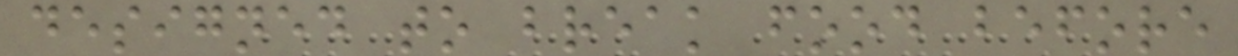designed to break food before
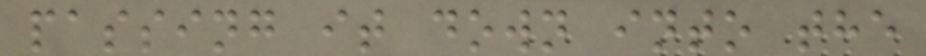passing it down into the
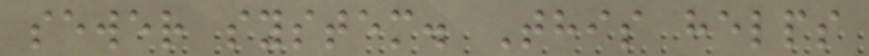sewer system. This helps
